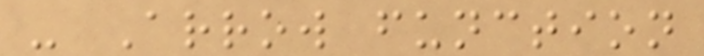- Arrow function
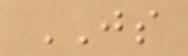JS
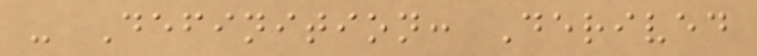- Definition: Derived
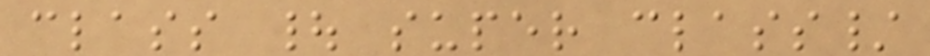class | super class/
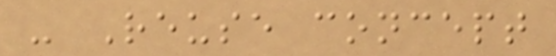- Reuse concept
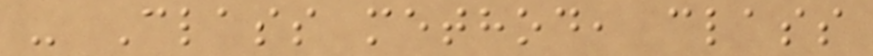- Class method, class
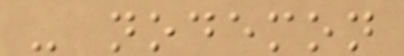- nodemon
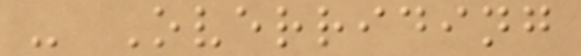- Overriding
